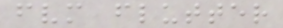fvm flutter
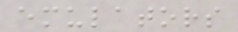emulators
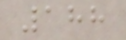188
